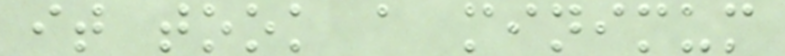it took a minimum
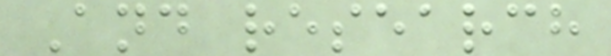And research
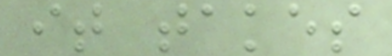it takes
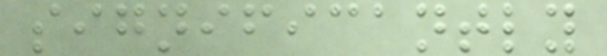significantly
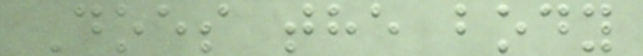Does the body
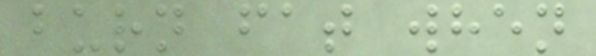burn fat when
